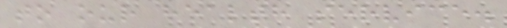to our health service.
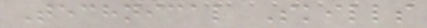Technical Skills
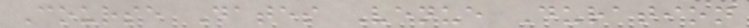Course Dates Venue Duration
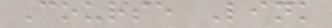Course Link
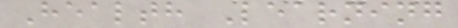Health Learning
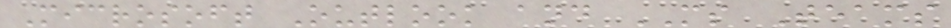Microsoft Outlook and MS Teams
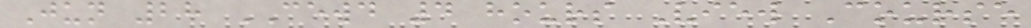Jun 28 CEWD 4 hours View Course
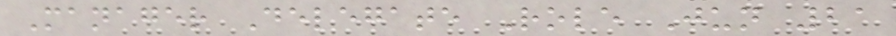Manager Delegate Role Jun 21
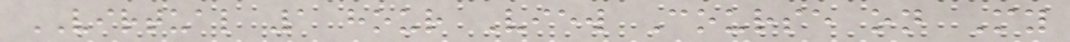VIRTUAL 1 hour View Course on My
